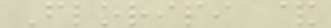Floripi &
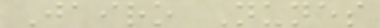Jairo Nunes
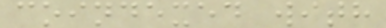coindexed with
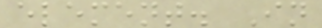element. In
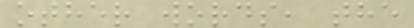other words, the
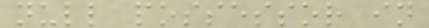null possessor in
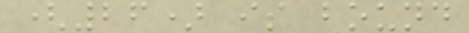(26) is bound
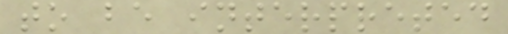to be interpreted
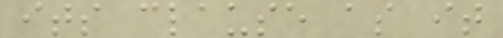its clause as it
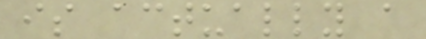is actually a
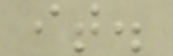it.
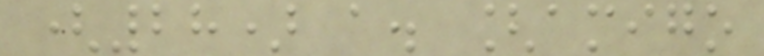(28) a. [amigo
